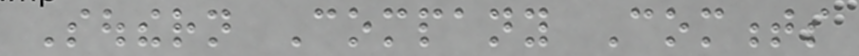Southern Company Comments
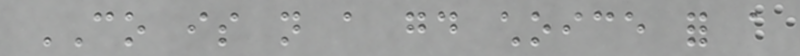CO is not a good choice for a
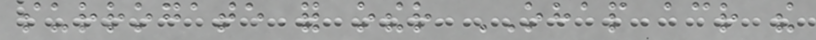surrogate for other OHAP across the
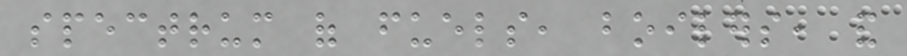spectrum of fuels, boilers, and
